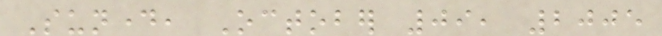Sunday, October 09, 2005
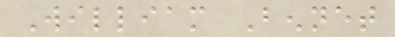William Bennet
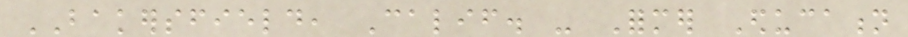BAKERSFIELD, Calif. - Former Education
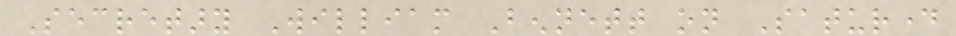Secretary William Bennett on Saturday
